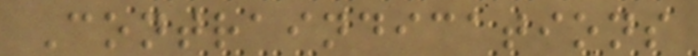Contraindications
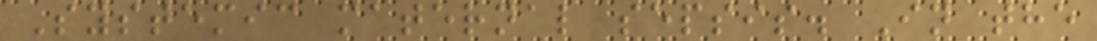Systemic maternal sepsis. In the
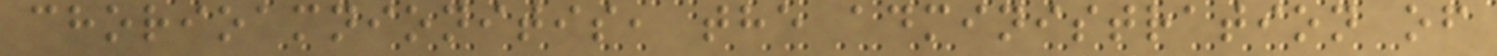chorioamnionitis, the administration of
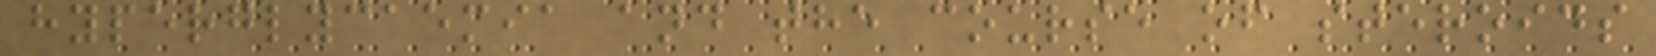hyperglycaemia and the course of steroids
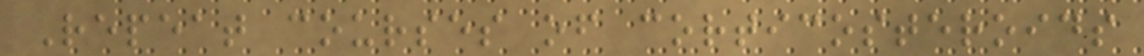Repeat courses of corticosteroids
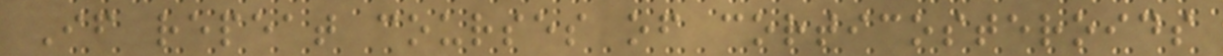If repeat courses of corticosteroids
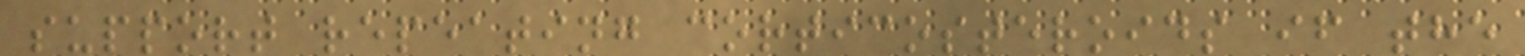support repeating corticosteroids if the
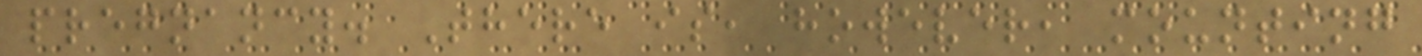pregnancy. There is, however, mounting
